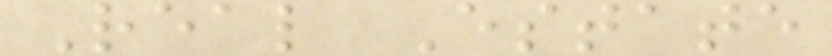Real Estate
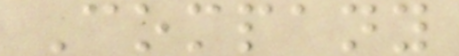Company
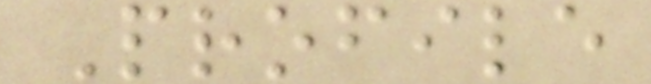Profile
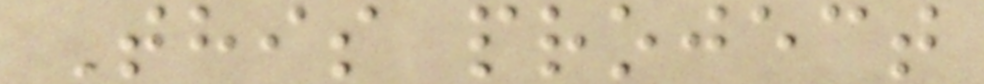This project
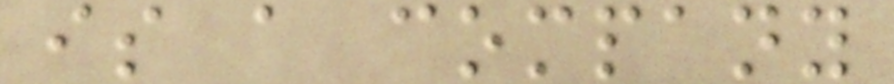is a company
